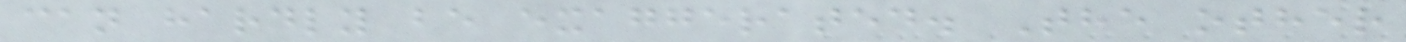can hardly be exaggerated. The other
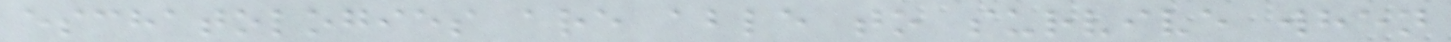eschatologies are able to survive when
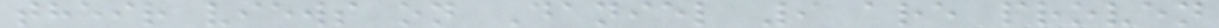their views on Daniel 9 are proven
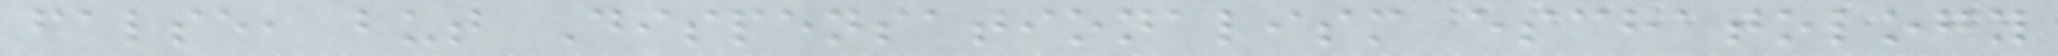false, but Dispensationalism eschatology
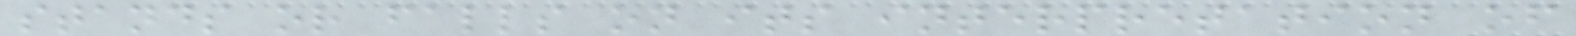stands or falls on its interpretation of
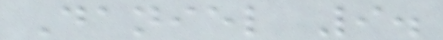Daniel 9.
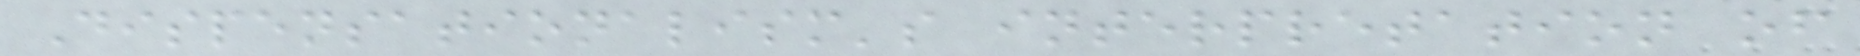Dispensationalism's interpretation of
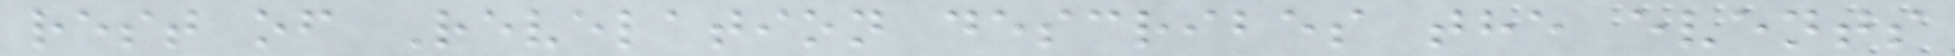rest of Revelation describes the events
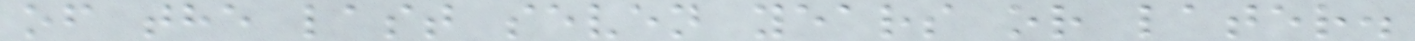of the last seven years or later.
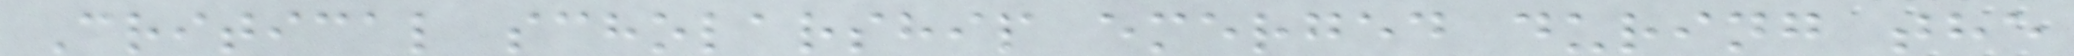Critical scholarship emerged during the
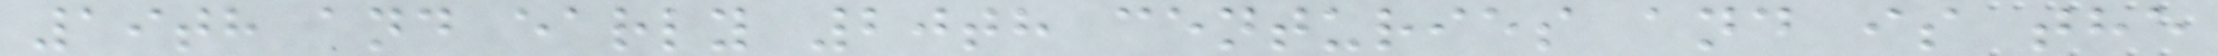19th and early 20th centuries and is the
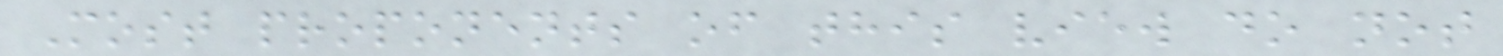Most proponents of this view do not
